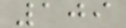109
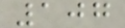107
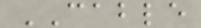CABLE
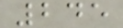245
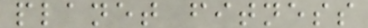planet fitness
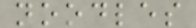noodles
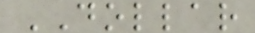DOLLAR
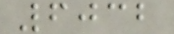6032
